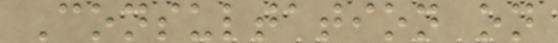Consultation on
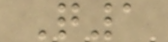Q1
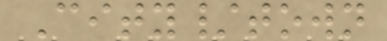City/town
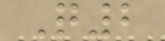Q2
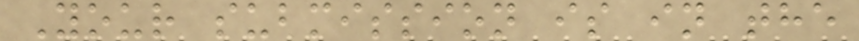Your submission is in the
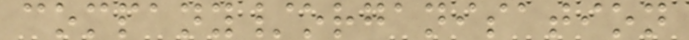company/organisation
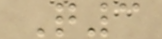Q3
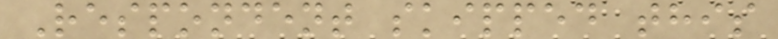Respondent skipped this
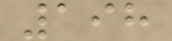198
